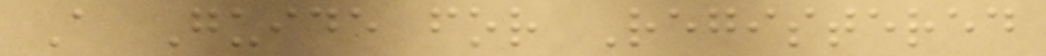A Guide for Registered
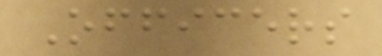Officers
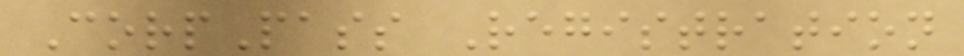CorpPass Registration
